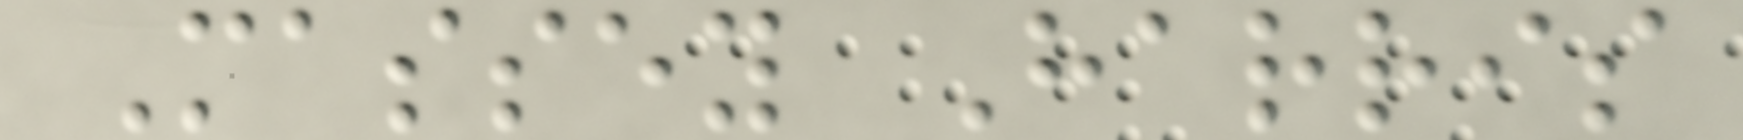Massey Harris
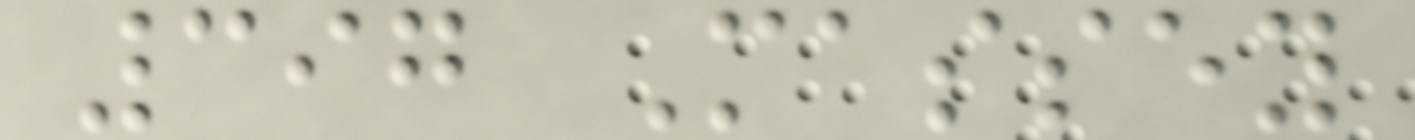397 Massey
